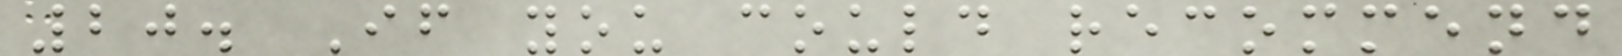20. If you could recommend
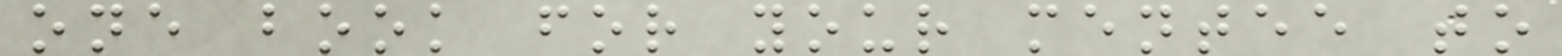one book for your mentee to
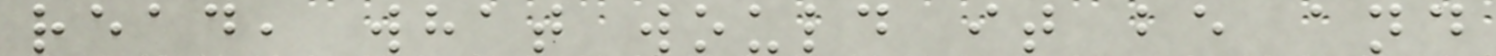read, what would it be and
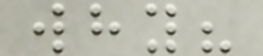why?
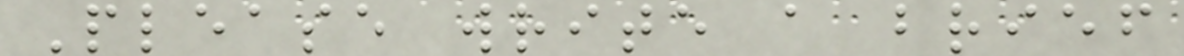Please write a brief
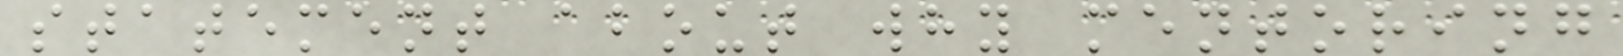statement about why mentoring
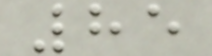85
